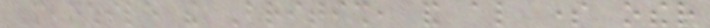Meanwhile the British, and also some other
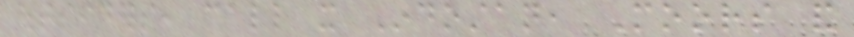outsiders, call it Indostan, Moors and
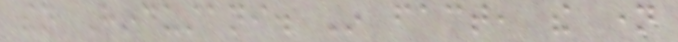then Hindustani. In fact, the name
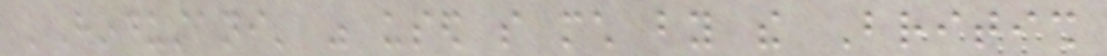'Hindustani' was used so much by the British
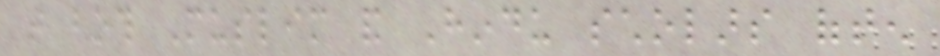that both Muslim and Hindu scholars often
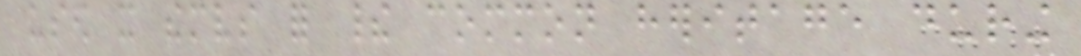used it themselves for their common heritage during
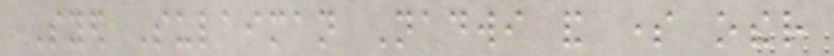Syed Sulaiman Nadwi and some other
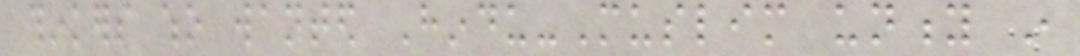thinkers who wanted Hindu-Muslim unity in
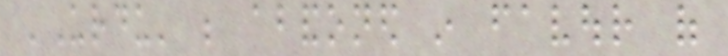'Urdu' be abandoned in favour of
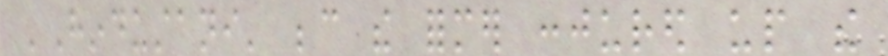'Hindustani' because the former conjured up the
